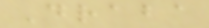Draba
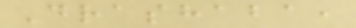Drashaba,
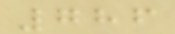786
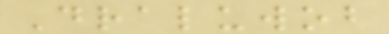Draluwob
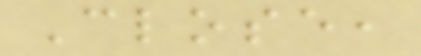Close,
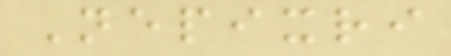Nepixri
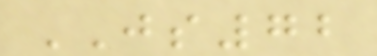JS72
